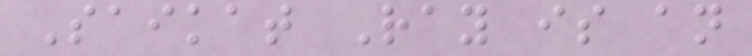Saikat Ray is an
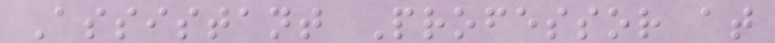Assistant Professor at
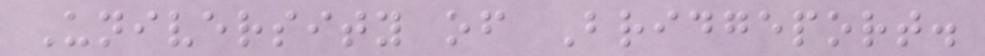University of Bridgeport.
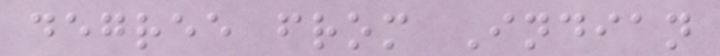degree from Indian
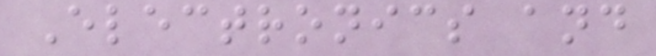Electronics and
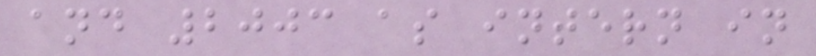and 2003 as intern in
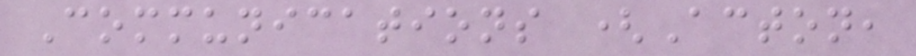Communications (Acton,
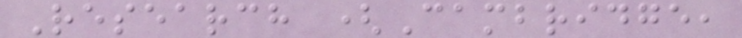Research (Cambridge,
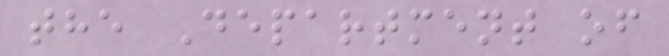the Department of
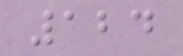124
